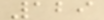129
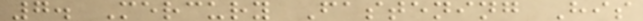7. Mercury Fastening His
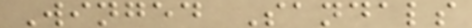Winged Sandals
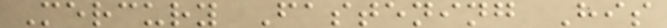Mercury Fastening His
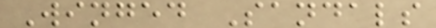Winged Sandals
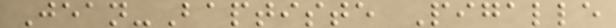Jean-Baptiste Pigalle
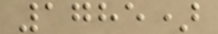1785)
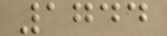1744
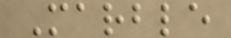Marble
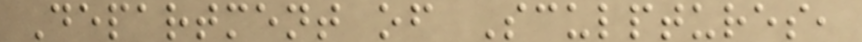Department of Sculptures,
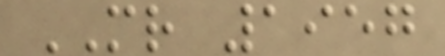MR 1957
